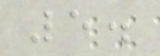5.
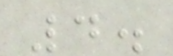4.
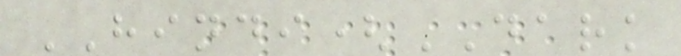HINDI(DARK
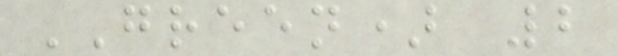GREEN) 2
